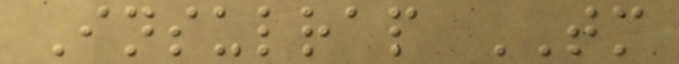Insulrap TM
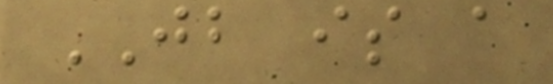JB is a
